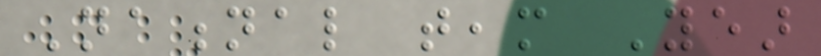National team Year
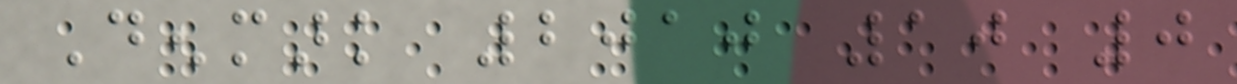Denmark 2010 10 0
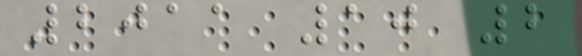2011 10 2
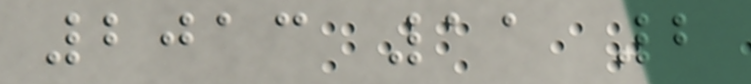2013 11 2
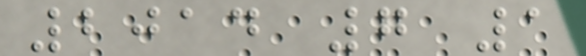2014 7 1
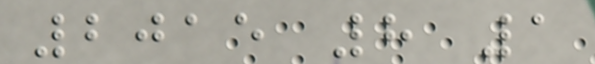2015 8 1
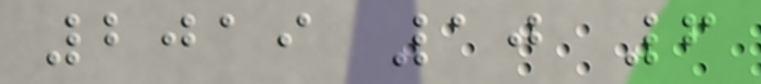2019 10 6
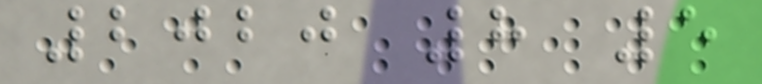2020 8 5
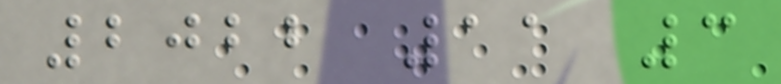2022 11 3
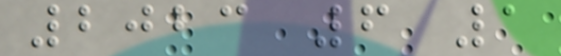2023 6 1
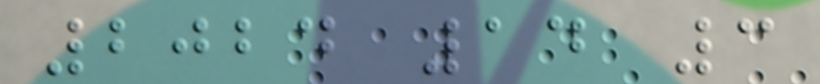2024 14 3
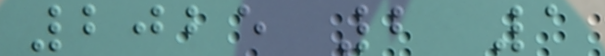2025 2 1
